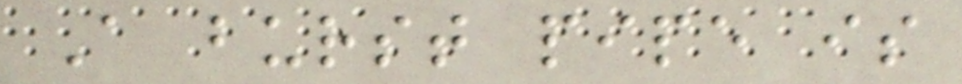A burst pipe is
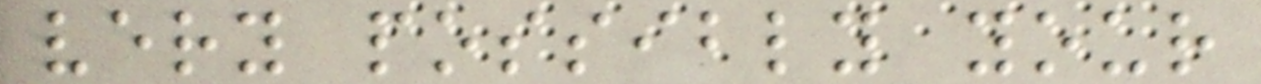very possibly your
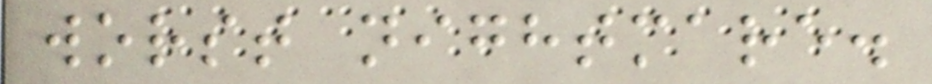worst nightmare.
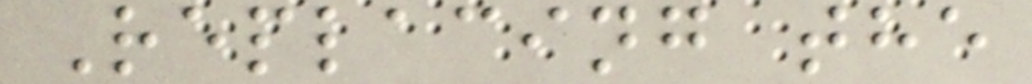Replacing the
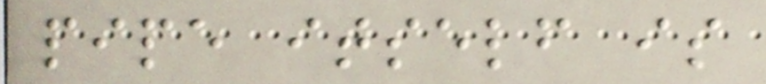pipe itself is
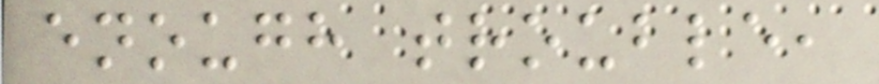enough trouble,
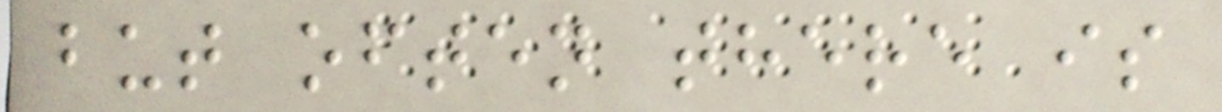but often there is
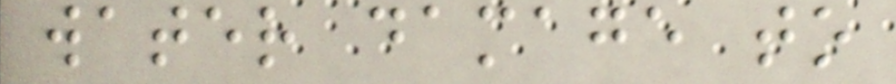water damage to
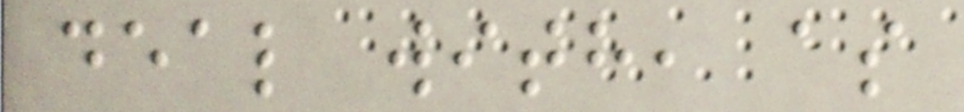deal with, as
